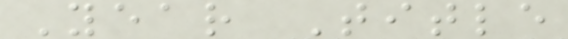Year Title
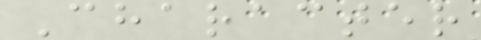Character
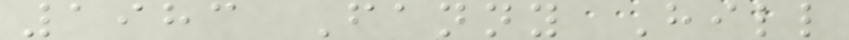1983 Fanny Hill
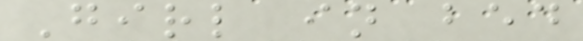Girl in bed
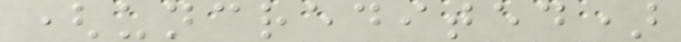(uncredited)
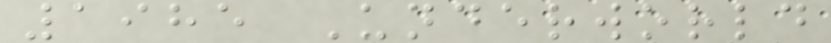1985 Underworld
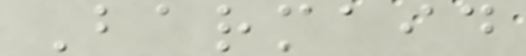Barmaid
